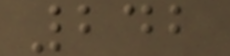242
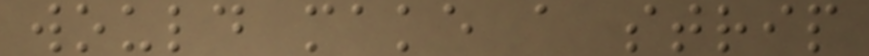would make a strip
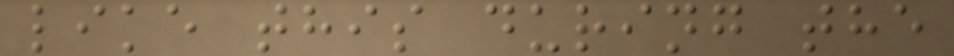like this during the
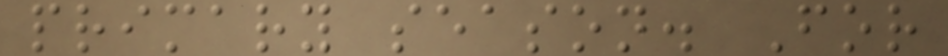primary season. For
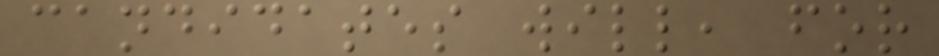candidates will, for
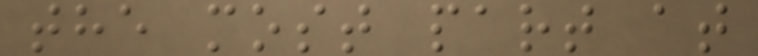the most part at
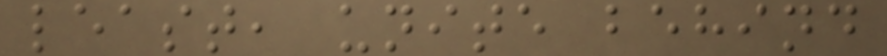least, unite behind
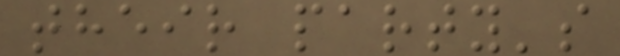their party's
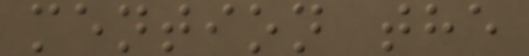mention the
